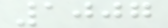1007
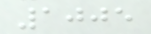1005
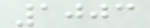1003
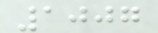1007
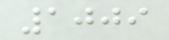1009
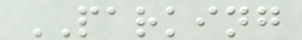PARKING
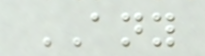ANY
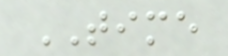TIME
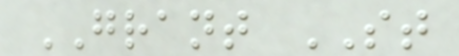GRANT ST
